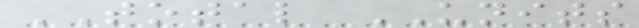TOTAL UNITS
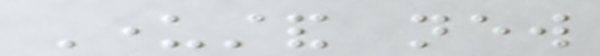Understand new
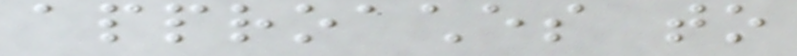approaches to
